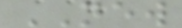NEW
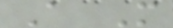A M
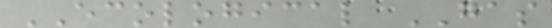ECOLOGICAL GAS
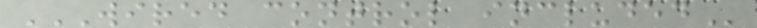WIRED CONTROL INCLUDED
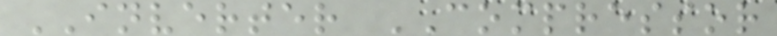INVERTER COMPRESSOR
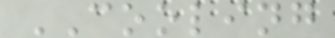COOLING
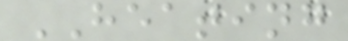HEATING
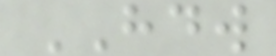HDW
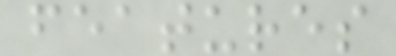features
